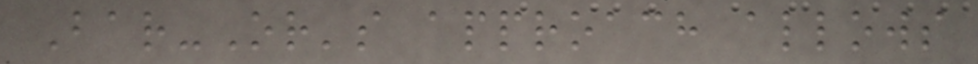Bar-Or's approach allows
